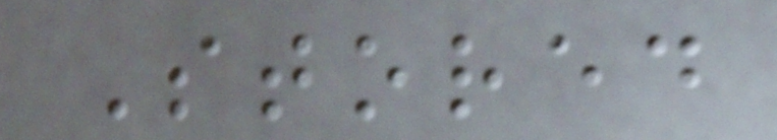Stored
